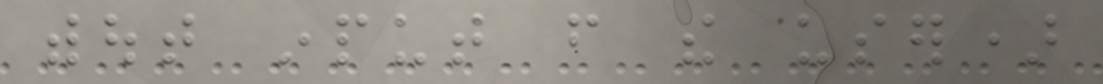without input from the user)
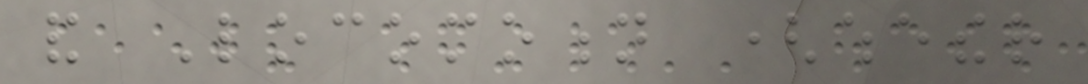and Locomotion (whether
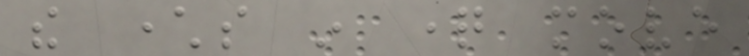the characters in question move
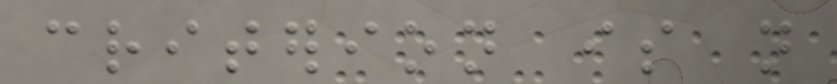criterion is not
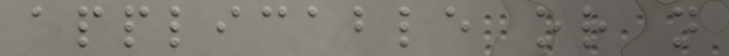applicable or not
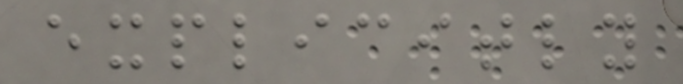explicitly
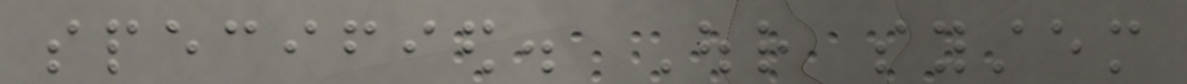specified. Our system
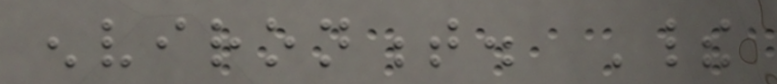environment. Their
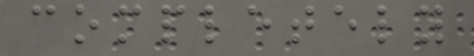completely
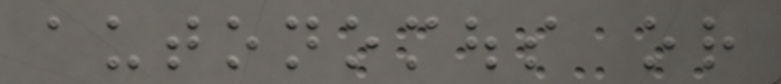autonomous or
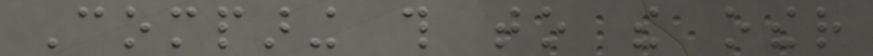Comparing this to the other
